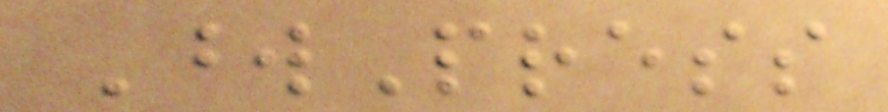WordPress
